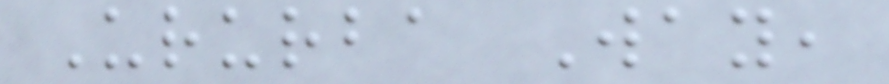Ururba Way,
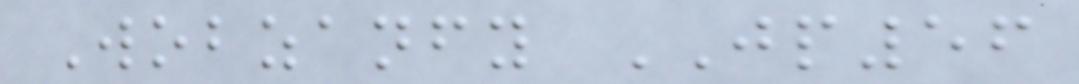Wobzanfy JP56
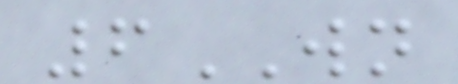6WN
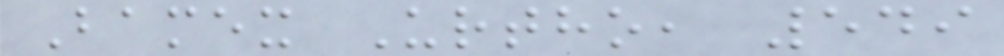Bamex Urtho, 549
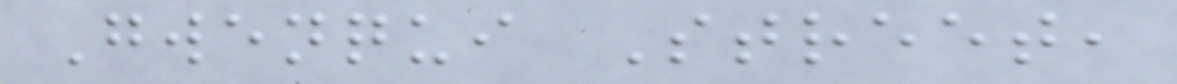Gwenqui Street,
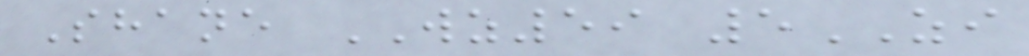Shane WZ59 5ZI
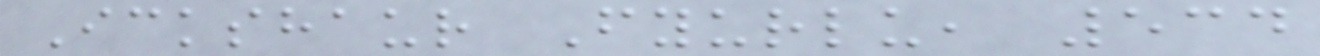Ickshaur Fyurlu, 534
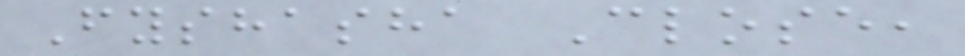Fyshasha Close,
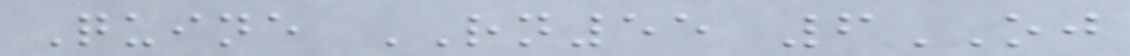Quine RN55 6OJ
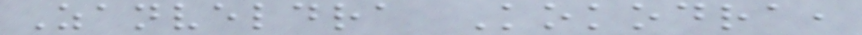Zanveldra Kokodra,
